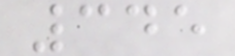345
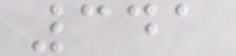341
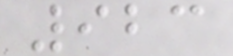923
